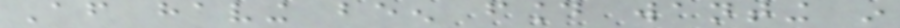After having been found wanting in
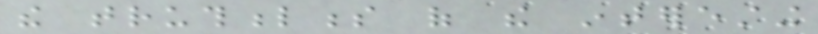the truthfulness of the interesting
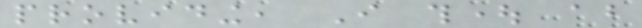providing, I thought about
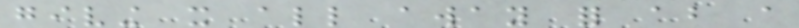giving it all away for about a
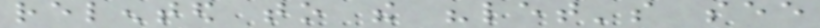relented to the "let's see
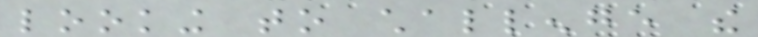looking to challenge the
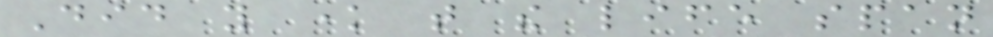Did you know that the life span
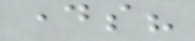days?
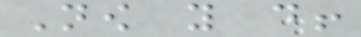Now you do!
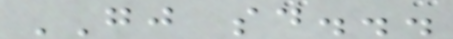GJ said...
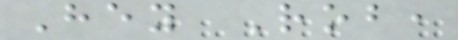Hey Rob,
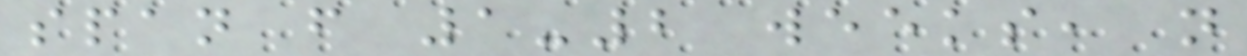span from 1-2 weeks, not
